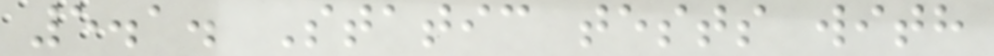5.1. Static tests with
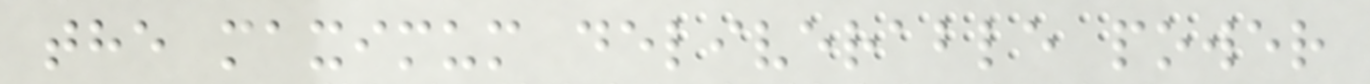the maximum deliverable power
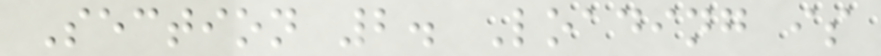Section 2. Loading is
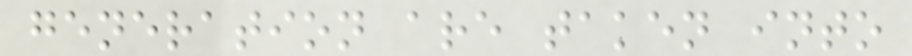generation are taken into
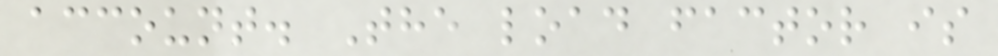account. The load factor is
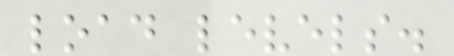load levels.
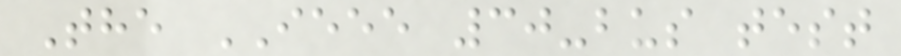The IEEE 30-bus test
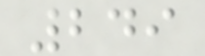249
